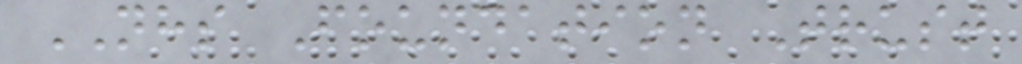NHS Foundation Trust
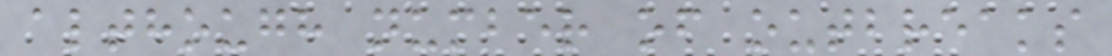although number of outbreaks
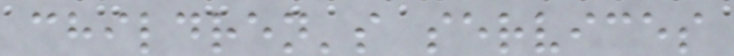children's services
